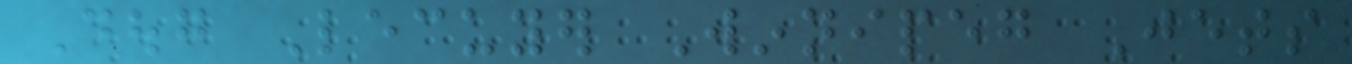Doug Lecuyer Winnipeg Jets
